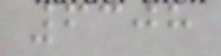6308
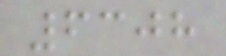6308
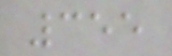355
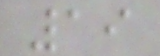19
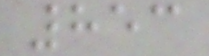853
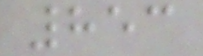853
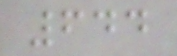644
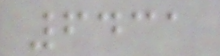6431
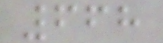668
